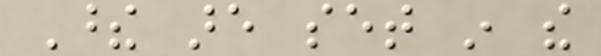These are set in the
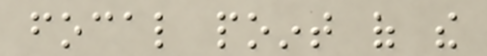focal point of the
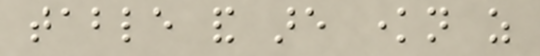table and are known as
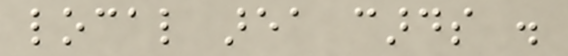local area cards .
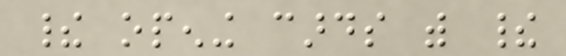their opening cards with their
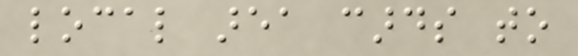local area cards to
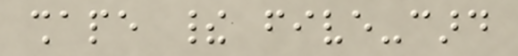shape their five-card
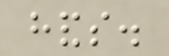hands.
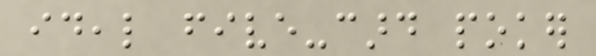ideal five-card poker
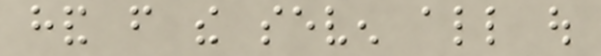hand from the seven all out
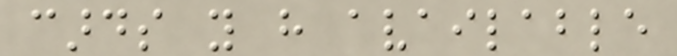cards you have available
